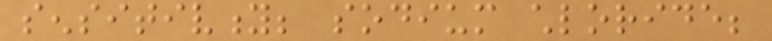sensitivity; sodium chloride;
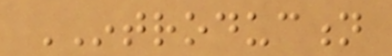INTRODUCTION
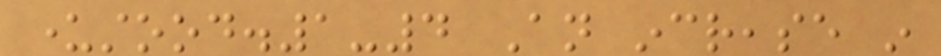understood.1-4 An increase in
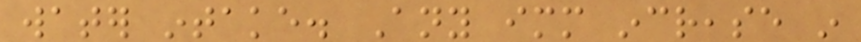water intake. Any immediate increase in
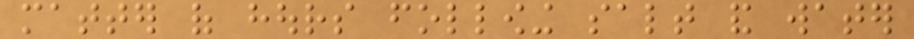matter of hours following salt and water
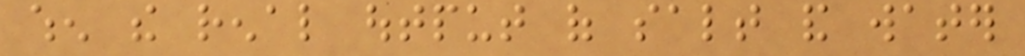when the renal output of salt and water
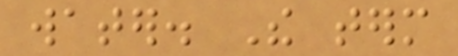water. The term
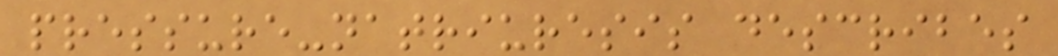pressure-natriuresis describes
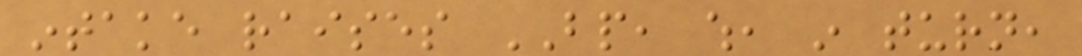intake raises BP, which, in turn,
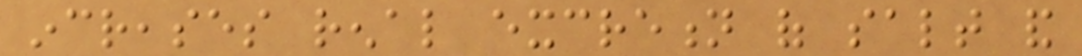increases renal excretion of salt and
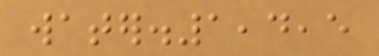water.1,4,5
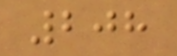208
